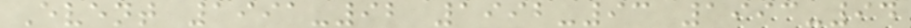Event 1991-92 1992-93 1993-94
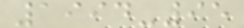1994-95
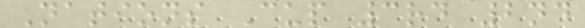Nations Cup 3rd 2nd
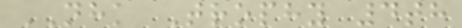NHK Trophy 4th
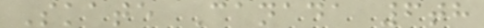Skate Canada 6th
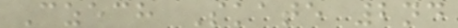Czech Skate 2nd
